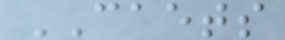CAETS
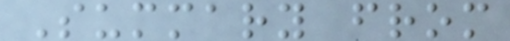Summary from
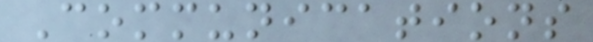Communications
